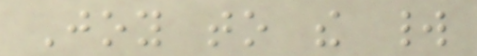Joy to the world
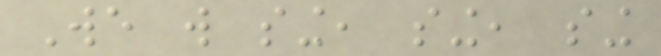We will sing, sing, sing
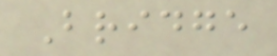Bridge
